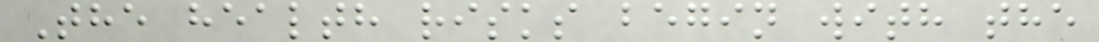The health risks begin with the
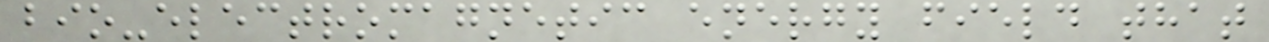bio-electromagnetic energy field that
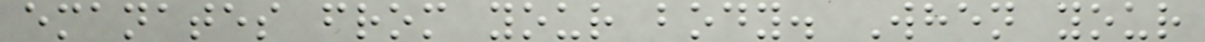emanates from your body. When your
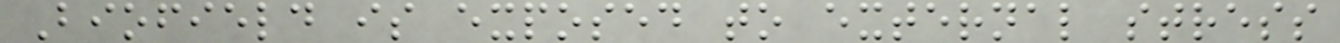Biofield is exposed to external stress
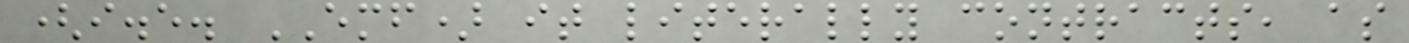(i.e. EMF) it literally contracts, as
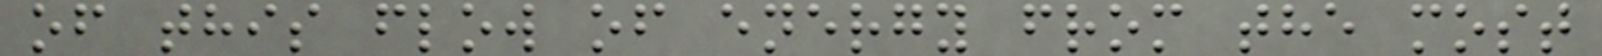of this flow of energy from the most
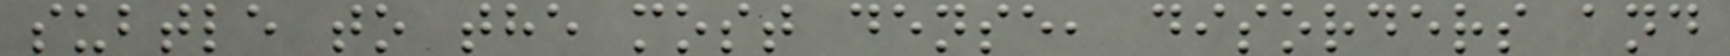subtle to the most dense, disorders and
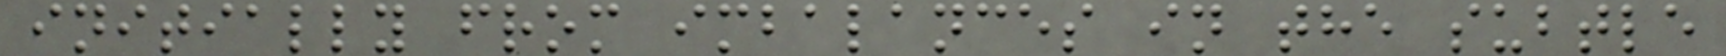initially from imbalances in the subtle
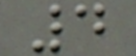4
